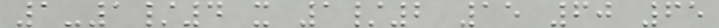1-1/4 x 1/2 15 60 65
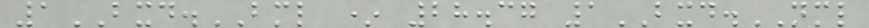1BXD.BML * 28.37 1BXD.NML
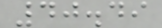40.49
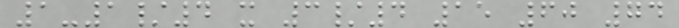1-1/4 x 3/4 15 60 74
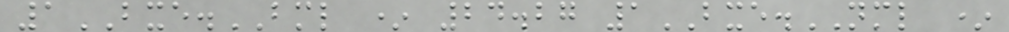1BXE.BML * 24.27 1BXE.NML *
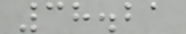38.21
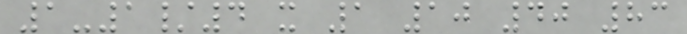1-1/4 x 1 10 40 83
